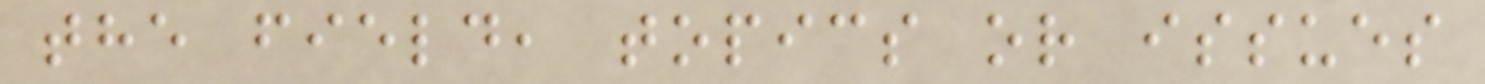the field, topics or issues
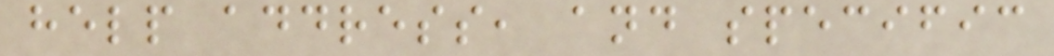help address, and specific
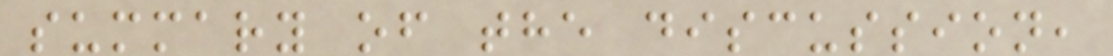summary of the discussion,
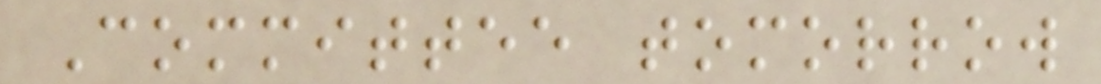Committee tomorrow
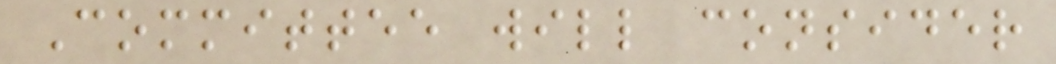Committee will consider
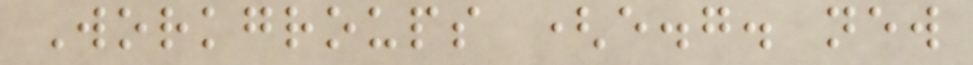Workgroups (e.g. new
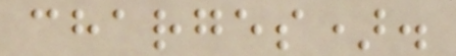charges).
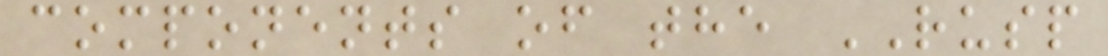components of the RUSP
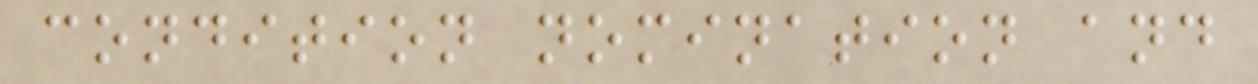condition nomination and
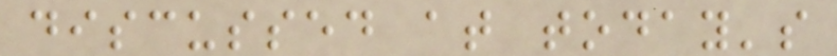discussed at today's
